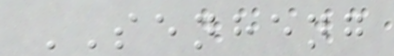SENHENG
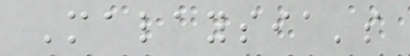Malaysia's
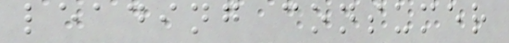leading consumer
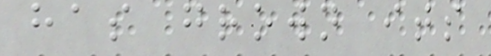has grown its
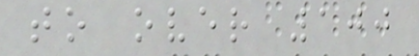to over 100
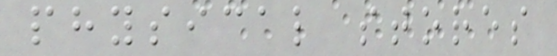physical stores
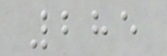285
